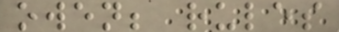owen; rules
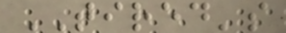TIRED's
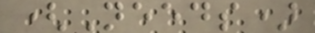(Needs)
